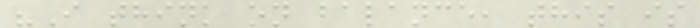"I think on balance, this is
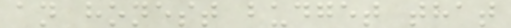an honest budget that
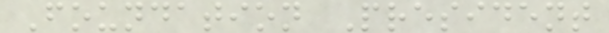Foundation President
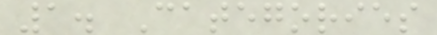1. Categories
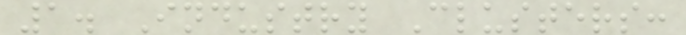1. Industry Clusters:
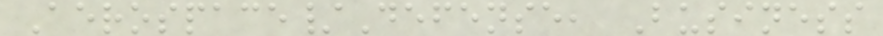Aerospace/Defense, Business
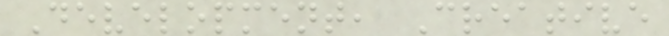Development, Creative
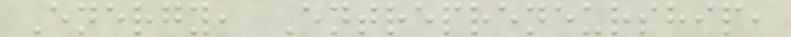Energy, Entrepreneurship,
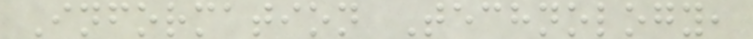Information Technology,
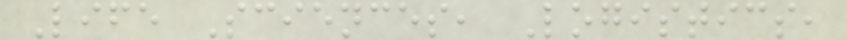Life Sciences, Logistics,
